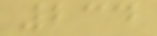234
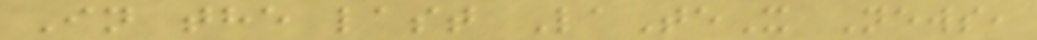In the last LaTeX News,
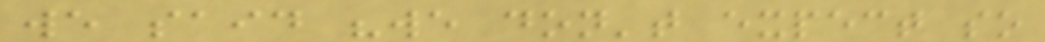we said "we don't expect so
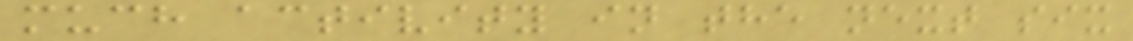much activity in the next six
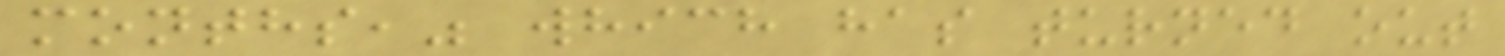months," which has turned out
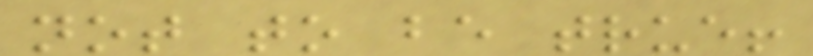not to be true!
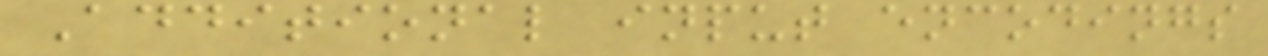Additional input encodings
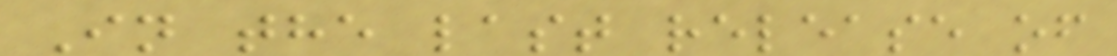In the last release of
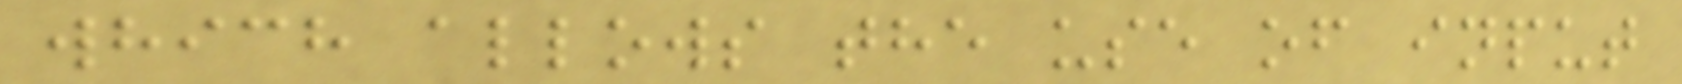which allows the use of input
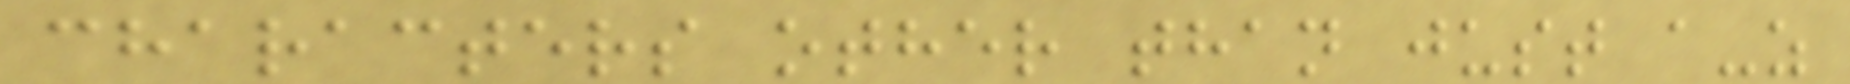characters other than just a-z
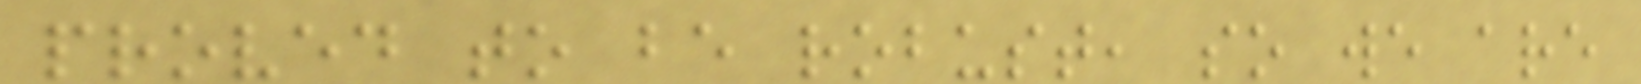proved to be robust, so we are
